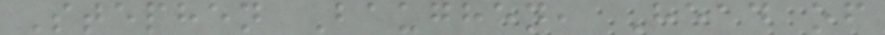Stephen Baughen, Head of
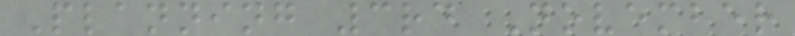Planning 3rd November
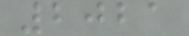2021
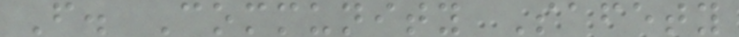F. Community Safety
